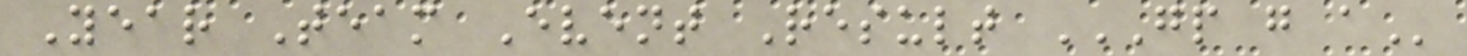Year Team Event Result GP G A
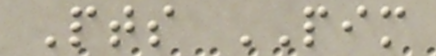Pts PIM
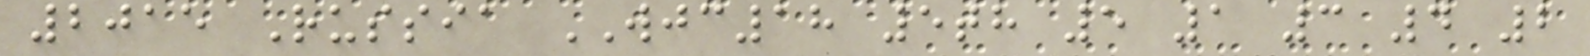2015 Russia WJC18 5th 5 1 3 4 2
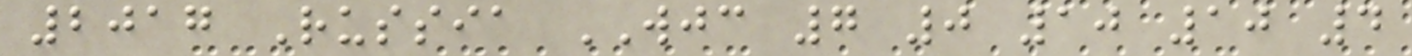2017 Russia WJC 7 0 10 10 4
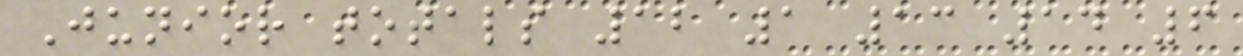Junior totals 12 1 13 14 6
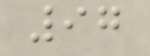97
